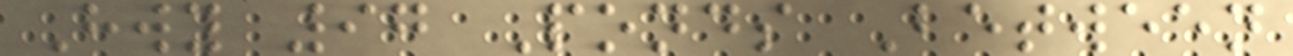Hwy 97 Ponds Between
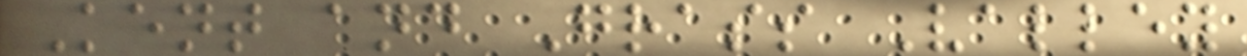Kent and Grass Valley
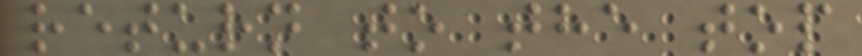return to the top
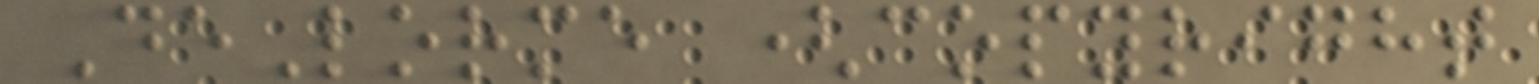DeLorme (copyright
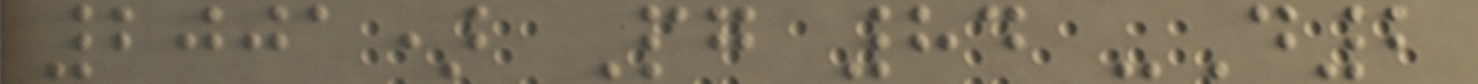2001) Pg 84 -D2
